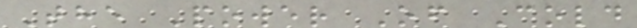The Power Of Cold
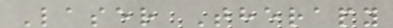Laser Therapy
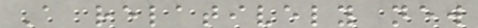A relatively new
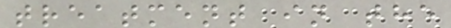treatment in the
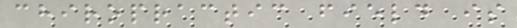chiropractic field is
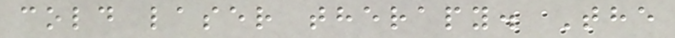cold laser therapy. The
